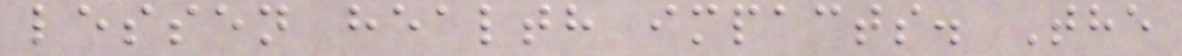lessen health impacts. The
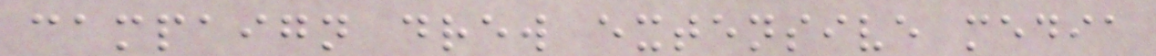campaign drew extensive media
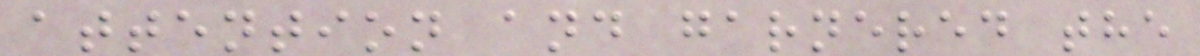attention and garnered the
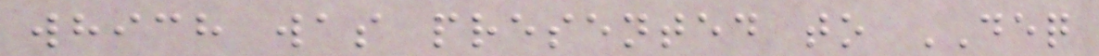which was presented to DEQ
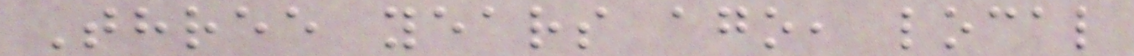Three years ago, local
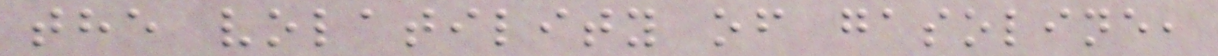the volatility of gasoline,
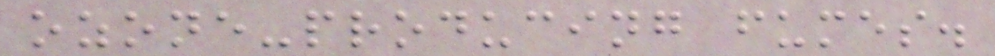ozone-producing fumes.
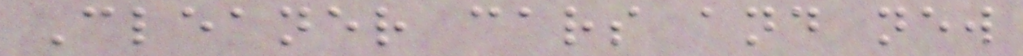Cleaner cars and new
